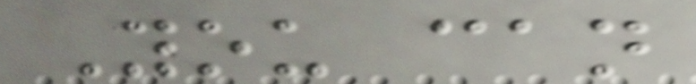You can
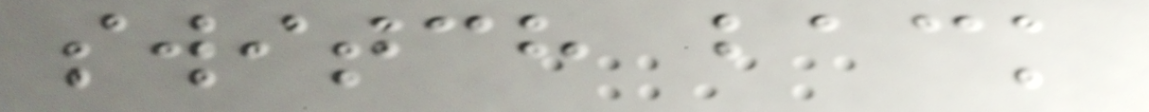switch back
